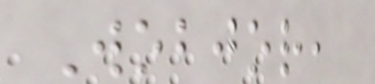Wobjor,
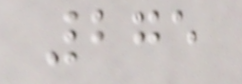275
